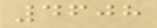4608
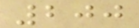200
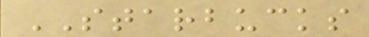STARBUCKS
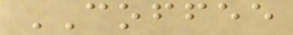COFFEE
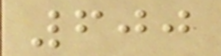600
